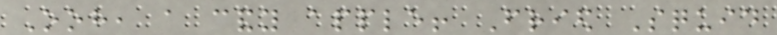Ooh, a candy apple! Fried Squid
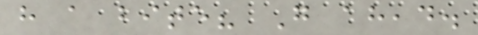have a bite? Go ahead.
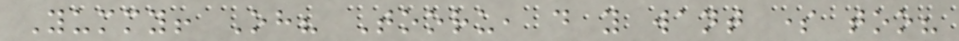Yummy! Oh? Tooru, do you want some too?
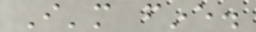I'm fine.
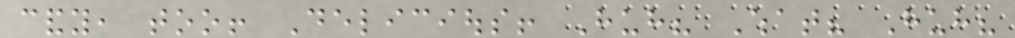candy, too! Delicious! Huh? What? Huh?
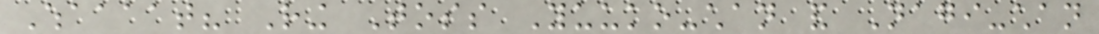Whaaaat? Ring Toss Yuuko-chan and Nagi-chan
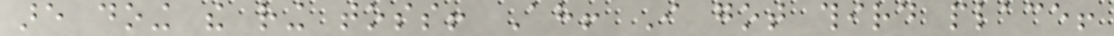are doing the ring toss! Ah! I got third place!
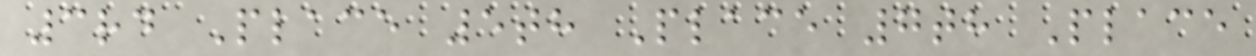3rd Place 5th Place 7th Place
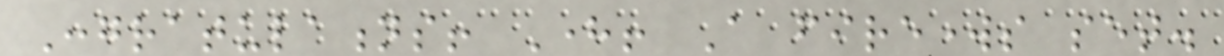Congratulations! Here! A fireworks set.
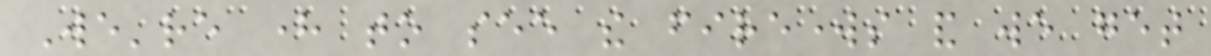We're here to see the fireworks and we get
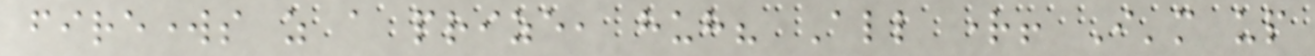fireworks as a prize, huh? All right! I'm up
